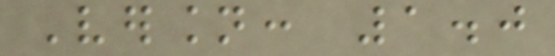Version: 1.0
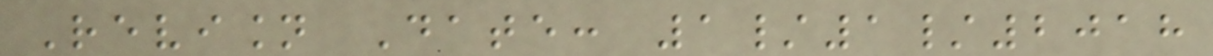Revision Date: 1/1/2018
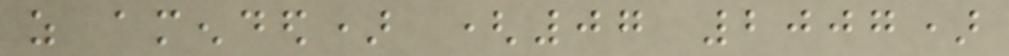as amended) (07 2007)
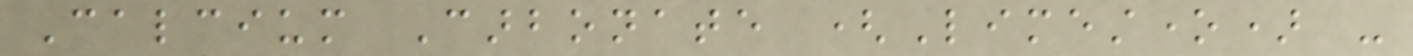Calcium Carbonate (Limestone) -
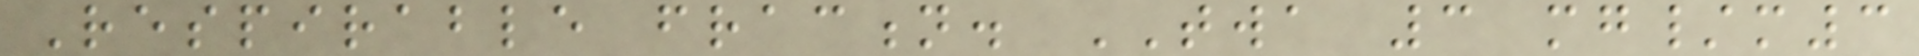Respirable fraction. TWA 3 mg/m3
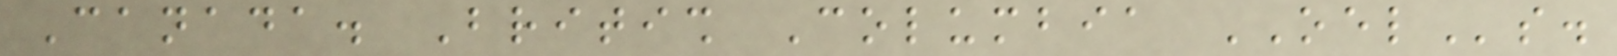Canada. British Columbia OELs.
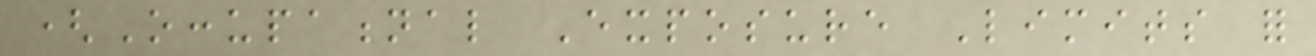(Occupational Exposure Limits for
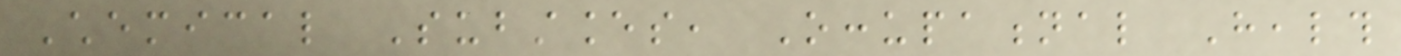Chemical Substances, Occupational Health
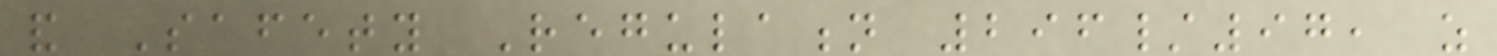and Safety Regulation 296/97, as
